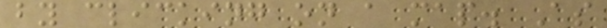by clicking on a map. As
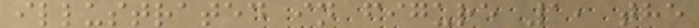illustrated in figure 1, the
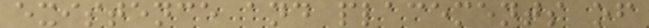existence and placements of
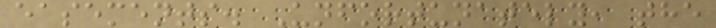easements. Unfortunately, the
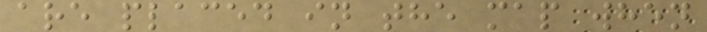are placed in the map when
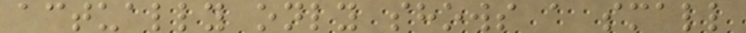actually only shows a small
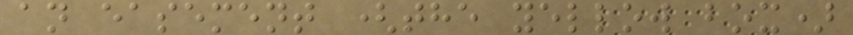an easement (the yellow box)
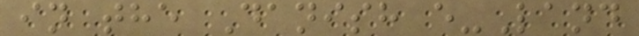in the Danish e-Land
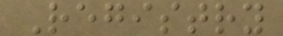Registry
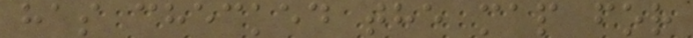has checked the map for
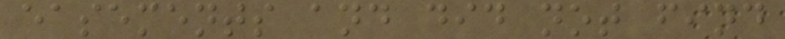easements and did not find
